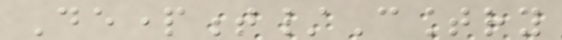Department/Country
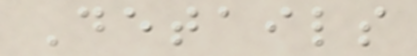Details
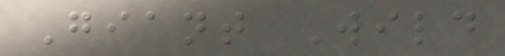Giant Wild
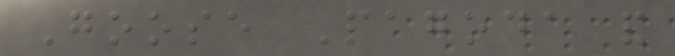Goose Pagoda and
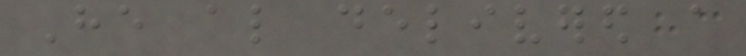He also delivered a
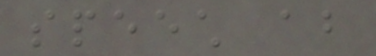speech about
